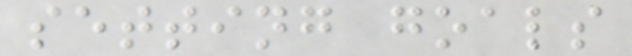setting goals
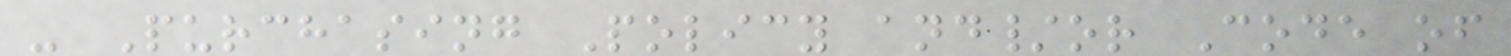- Purchasing Policy and/or Code of
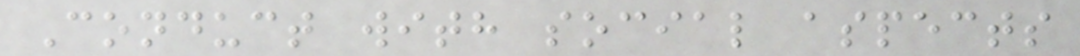Conduct with social aspects
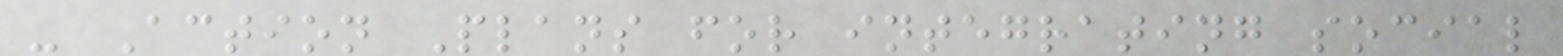- Action Plans for integrating social
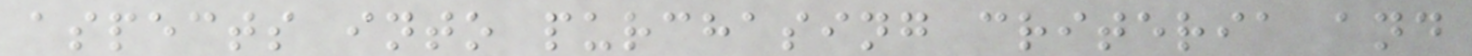aspects into purchasing criteria and
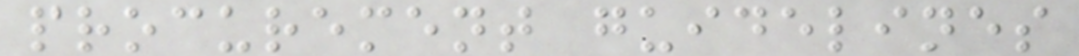procurement guidelines
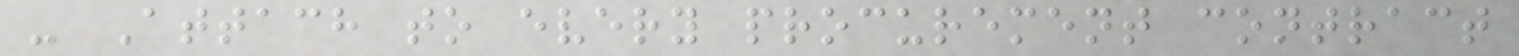- Attach to every procurement contract
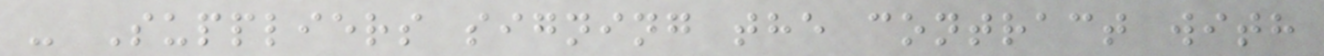- Suppliers signing the contract with
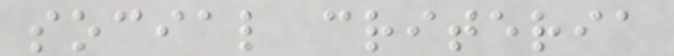social criteria
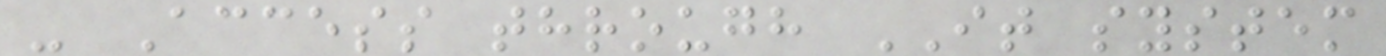- Access through IT system
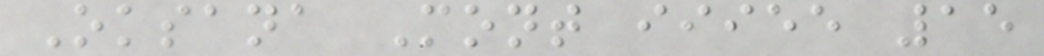Oksana Mont iiiee 15
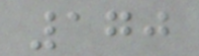170
